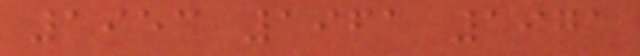1953 1961 1971
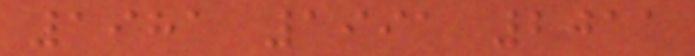1981 1991 2011
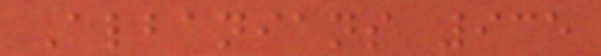Albanians 935
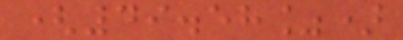(49.58%)
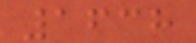1638
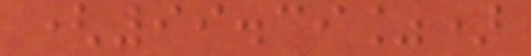(99.39%)
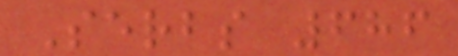Serbs 686
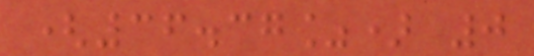(36.37%) 0
